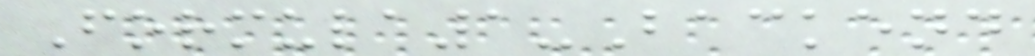Formula1-Backend
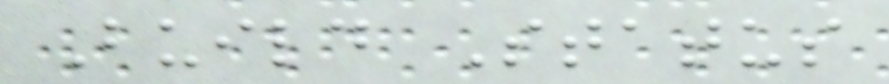Build Status
